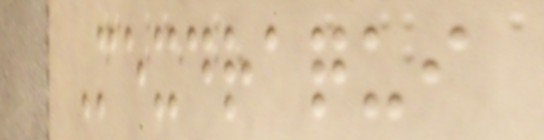Mexdraqui
